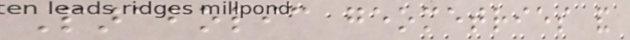Parabolic geometries and
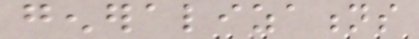generalizations
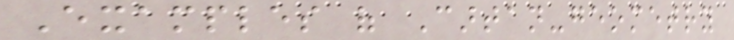Examples of Cartan-geometry
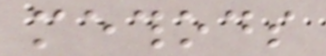methods
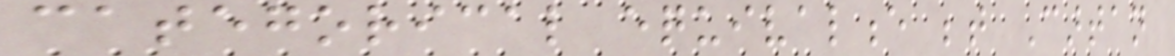categorical equivalence between Cartan
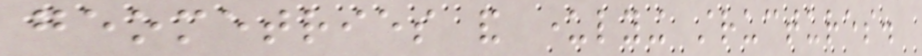geometries and underlying structures.
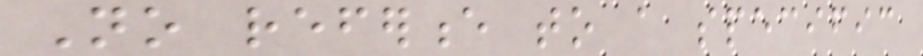No reference to a specific
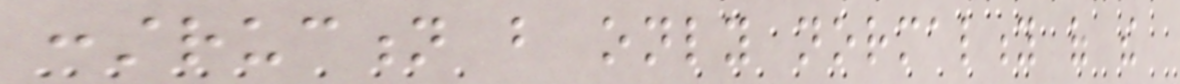construction but only normality of the
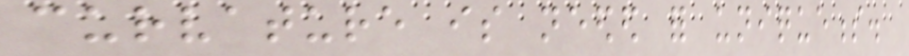curvature is needed for uniqueness.
